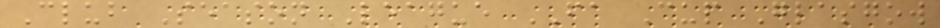Club Season League FA Cup Glasgow
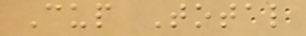Cup Total
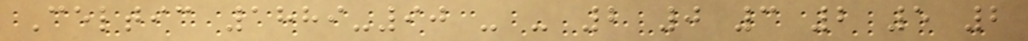Celtic 1889-90 - - 2 0 3 2 5 2
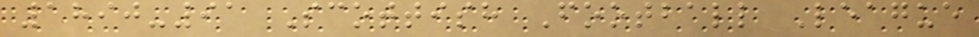1890-91 Scottish Football League
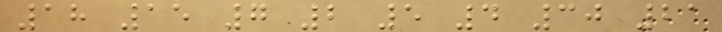18 15 7 2 5 4 30 21
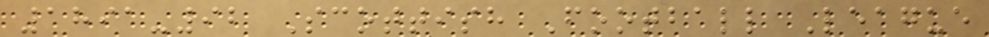1891-92 Scottish Football League
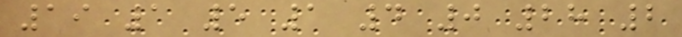19 1 5 1 4 0 28 2
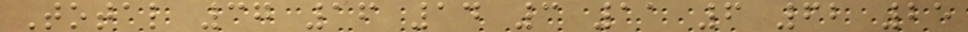Total 37 16 14 3 11 6 62 25
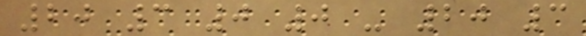20 3 0 0 - 20 3
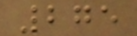275
